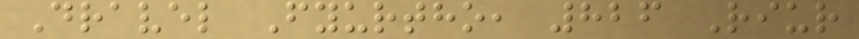Dravel Fyurtho, 826 Riur
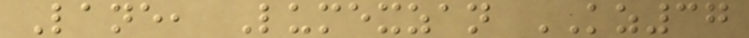Lane, Lumexzan KZ37
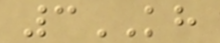3KH
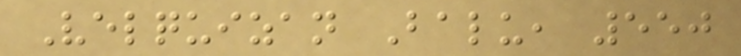Velquizan Balu, 550
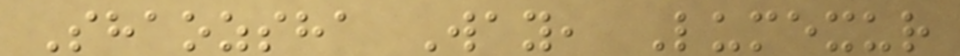Shaozsha Way, Lumexur
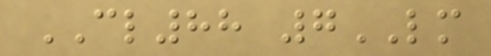CL88 7LM
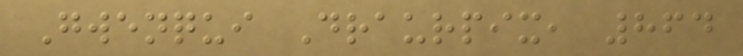Gwenqui Draurpix, 864
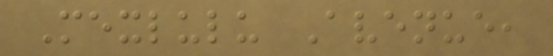Mexlulu Avenue,
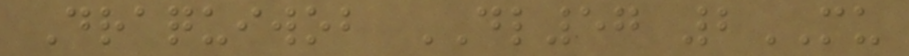Draquiwob DL57 2MU
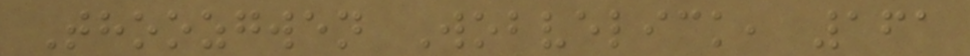Thoozgwen Wobvelick, 161
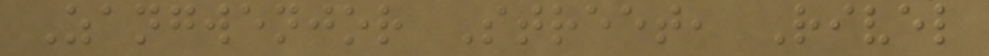Zangwenjor Street, Rivel
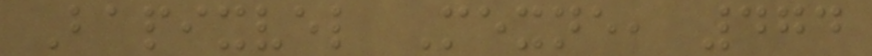Bapixvel Mexne, 474
